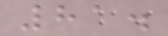81.
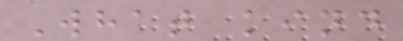What kind
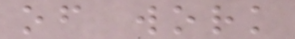of work
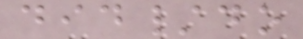did/do
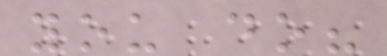you do?
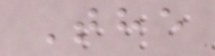The
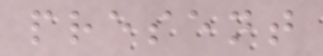present
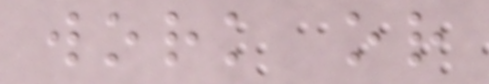work or
